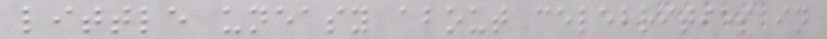little uneasy about celebrities in
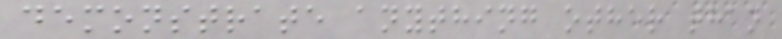demonstrate anything other than
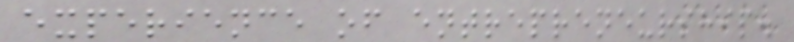experience of entrepreneurship.
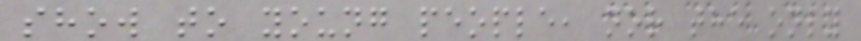show to young people, nor the only
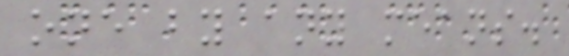one by any means.
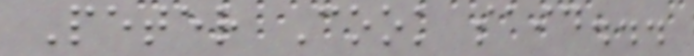Peter Cook said...
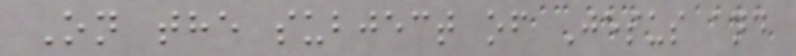On the subject of Jesus and
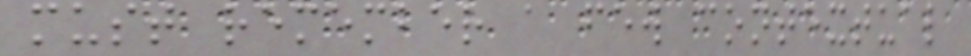must remember a few contextual
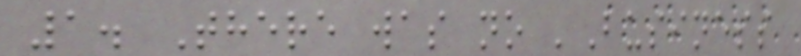1. There was no 'Business
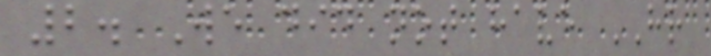2. We did not have HR
